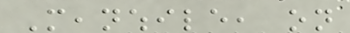Meanwhile, on
